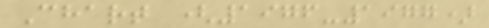Chart (1976-1977)
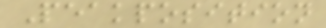Peakposition
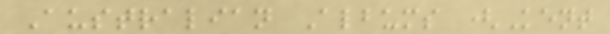Australian Albums (Kent
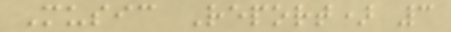Music Report) 3
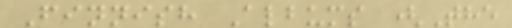Finnish Albums (The
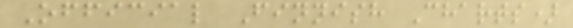Official Finnish Charts)
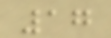17
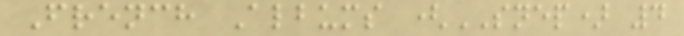French Albums (SNEP) 4
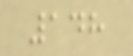148
